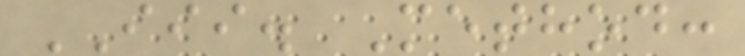III. Method:
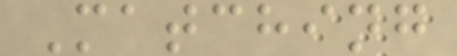Matching
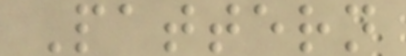Pattern
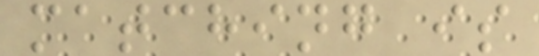matching is
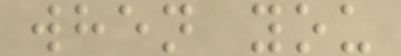when you
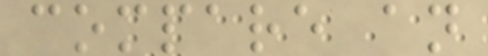compare an
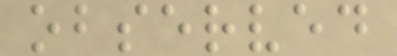observed
